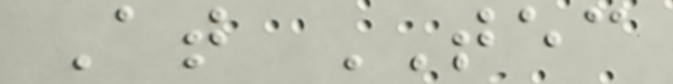At TEC
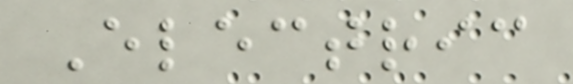Electric
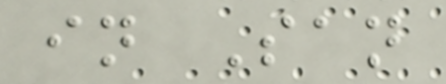in San
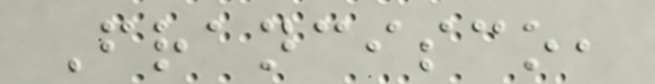Francisco,
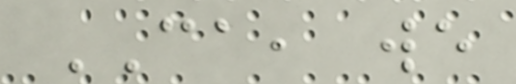CA, we
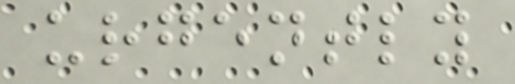urgently
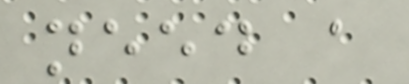need a
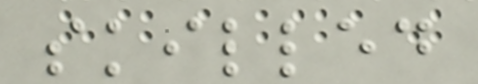skilled
